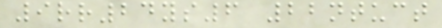9rr24ys6 22ntuct
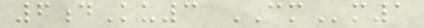6dKu3 CMm1
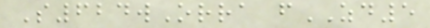S624wOrra fZD5
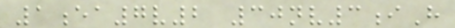1ea7v2 30nv3iH
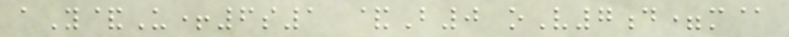aY&U+6s1 &B0 oV7d=m@
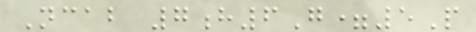Ncab 7h6G=5P
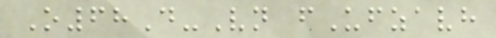O68D-Vn fUfzavh
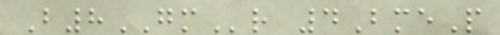B8GMr 4BmeP
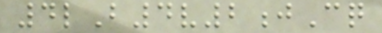4lB4v2jCq
